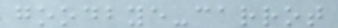goodbye-carrot
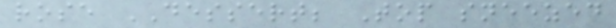rose DESSERT; Top sneezed
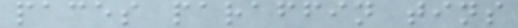paces paraffin tins
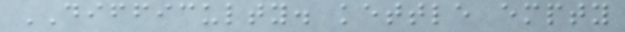DIFFICULTY. kettle empty
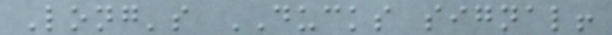Long's DUCKS signal!
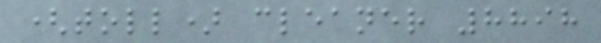(toll) cleaner 8898
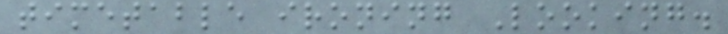timetable ironing Looking.
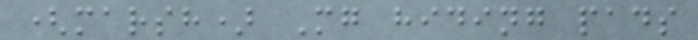(marsh) Mg hiding pads
